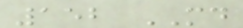152 MD
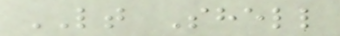LT Shell
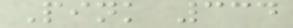Pink 334
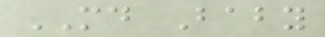MD Baby
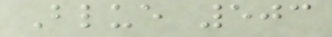Blue 503
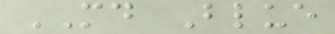MD Blue
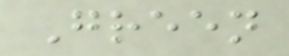Green
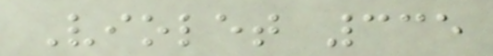Violet 335
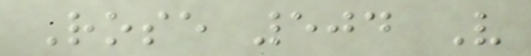Rose 504 V
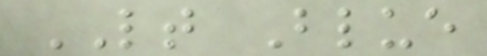LT Blue
